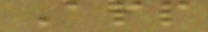App
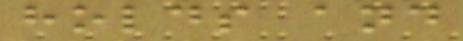holds and
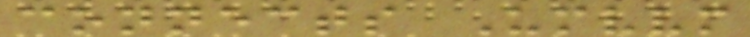connects Umvvm
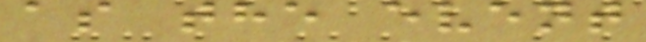as the event
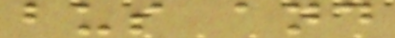bus and
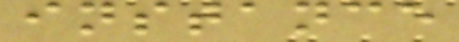instance
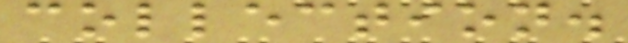collection.
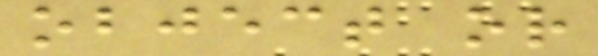object or
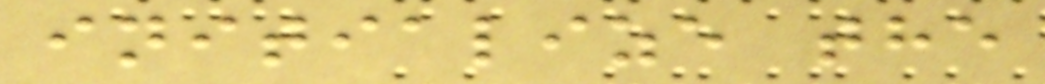initialize the
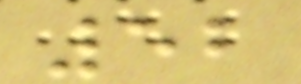52
